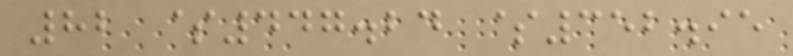82 $447.24 $352.95
